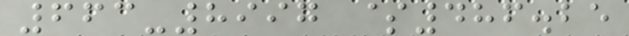663-8997 $486.25
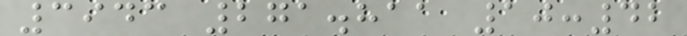3943 271.811 10:42
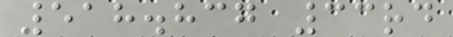518.837 33rd
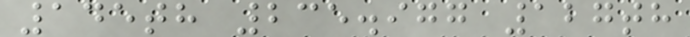145th 235.977 127th
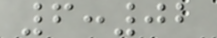6:02
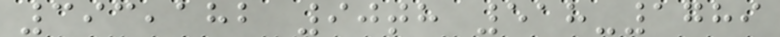393,182 90th 518-1789
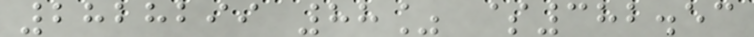2828299 88% $382.53
